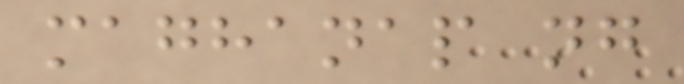maghanap ng
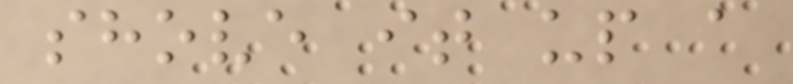shove it up a
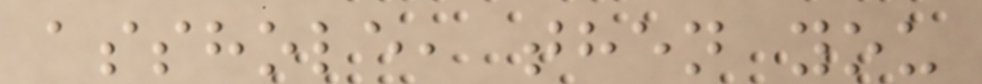asshole, then you
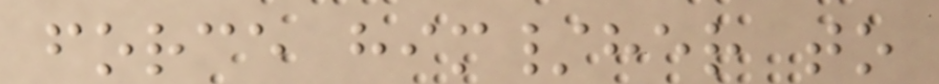force him/her to
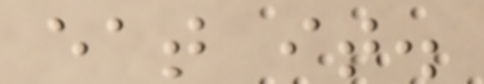eat it.
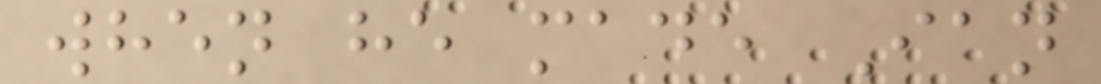when he made Ian
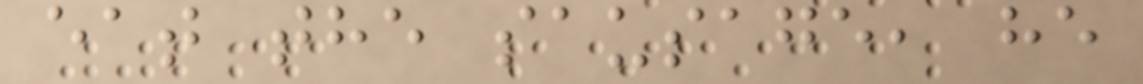eat the sausage, he
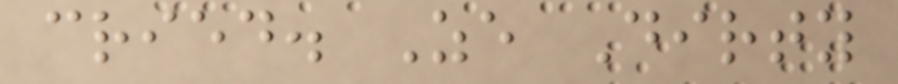cried. Ze Dirty
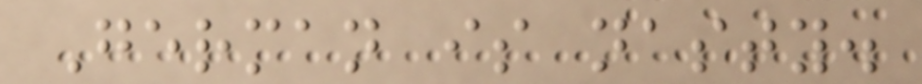German is nasty.
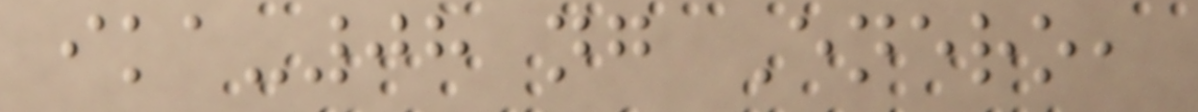ika-08 ng Enero,
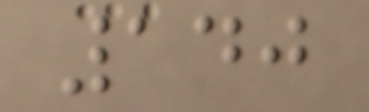140
